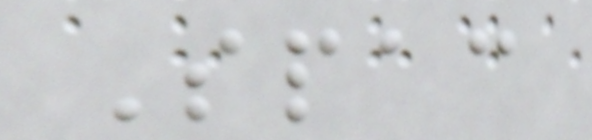Spac
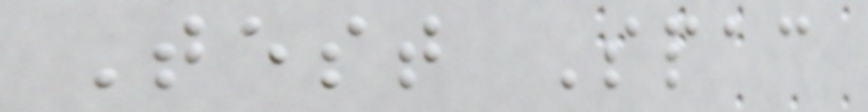Test Spac
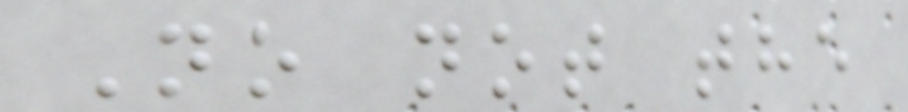No not the
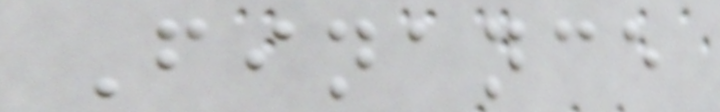Finance
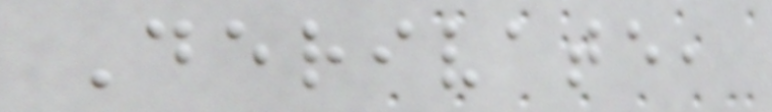Derivate,
